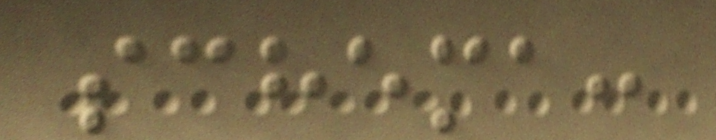schema:
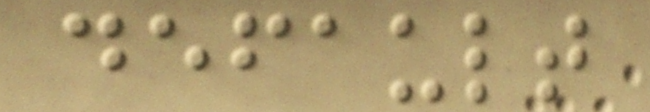default
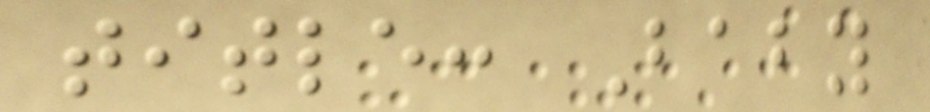title: Baby
